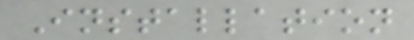Installation
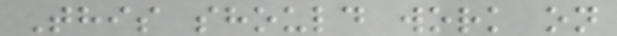This should work on
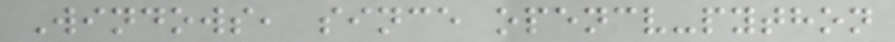Windows, since opencv-python
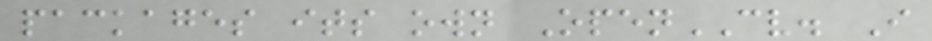packages its own OpenCV. I
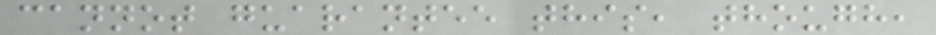cannot guarantee this, though,
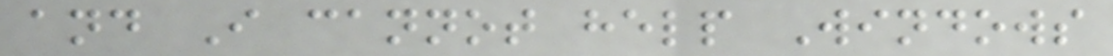and I cannot help Windows
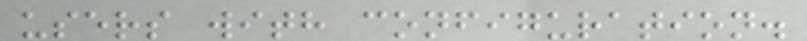users with configuration.
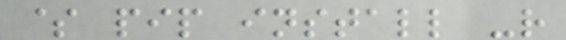$ pip install -r
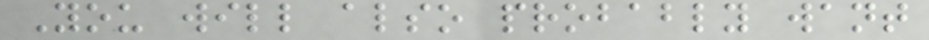You will also probably want
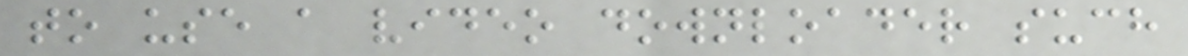to use a video downloader such
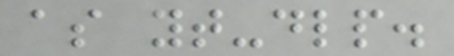as yt-dlp.
